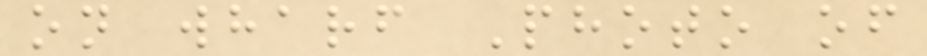on wharf Photo of
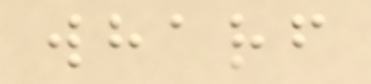wharf
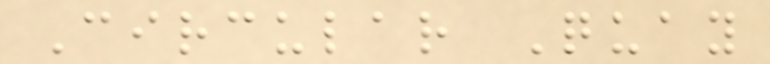Circular Quay
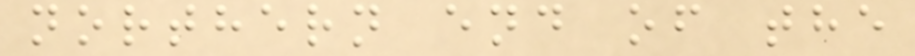northern end of the
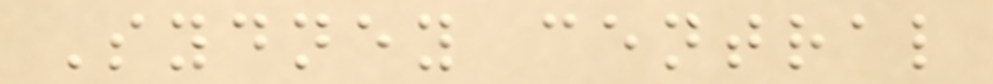Sydney central
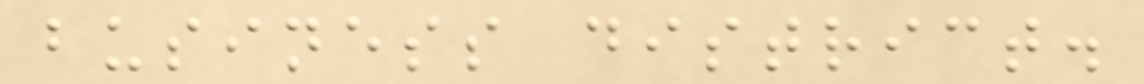business district.
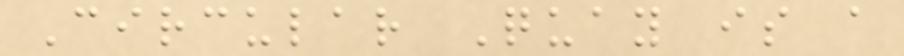Circular Quay is a
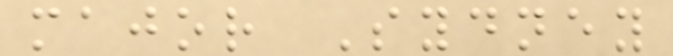major Sydney
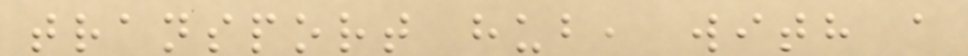transport hub, with a
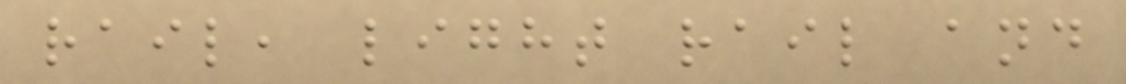rail, light rail and
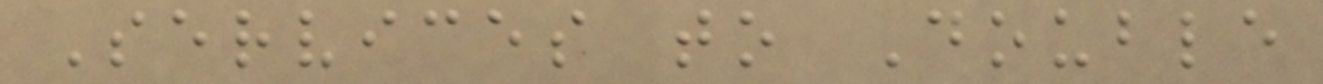Services to Double
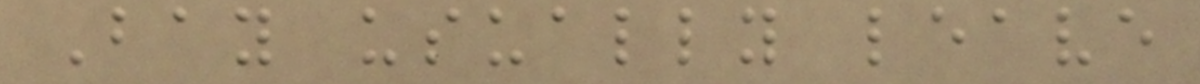Bay usually leave
